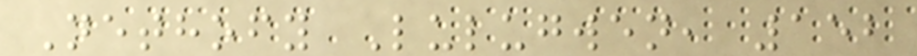Nethofy Lulugwen, 152
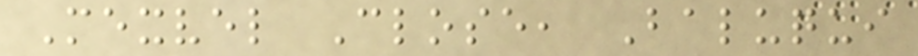Mexvel Close, Baluqui
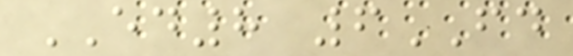ED8 6FD
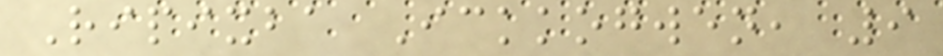Ripixba Ickkogwen, 9
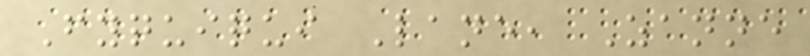Fyquiqui Lane, Zanne
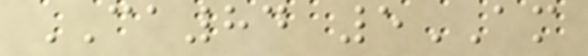CA84 5AM
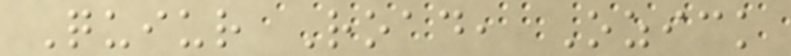Quiur Road, Ozick
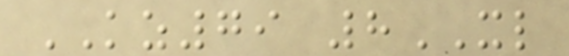KZ79 8XL
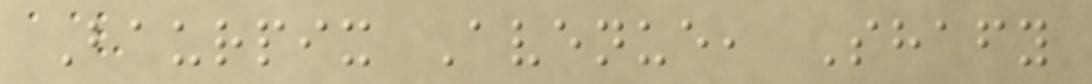Baurpix Avenue, Shafy
